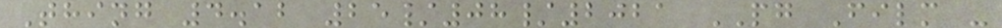Thing 4.12 25/08/2021 PG Film -
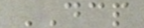DCP
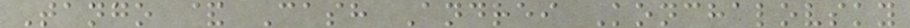Tango & Cash Andrei Konchalovsky
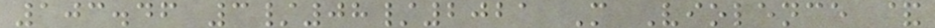103.46 3/08/2021 M Violence &
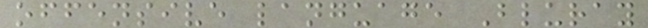offensive language Bluray
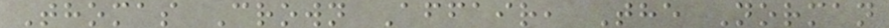Thomas Crown Affair, The Norman
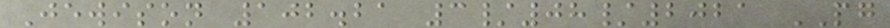Jewison 102.21 3/08/2021 PG
